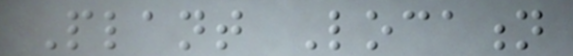Plant Location
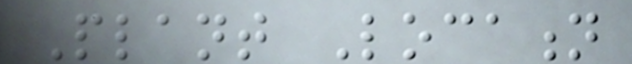Plant Location
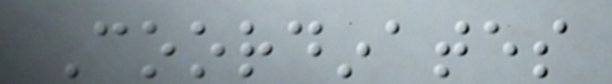Coordinates
